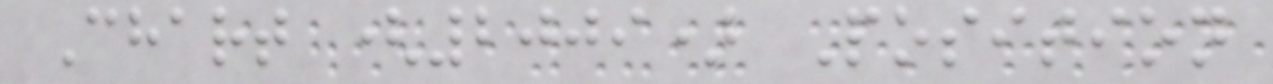Chart (2009) Position
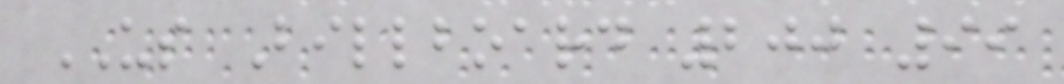US Billboard 200 99
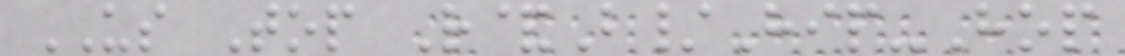US Top R&B/Hip-Hop
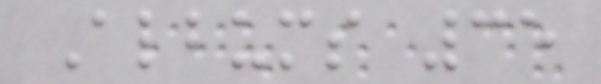Albums 35
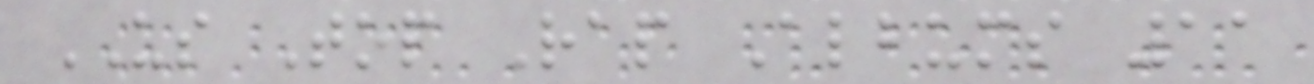US Top Rap Albums 11
